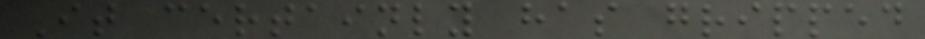It certainly has gripped
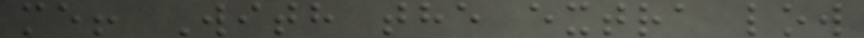me! With the extra low
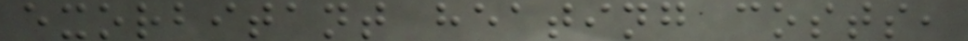exorbitant heating costs,
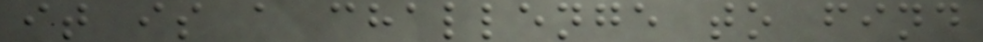it is a challenge to find
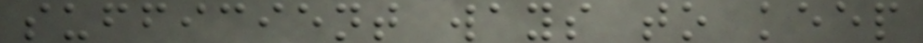sufficient ways to keep
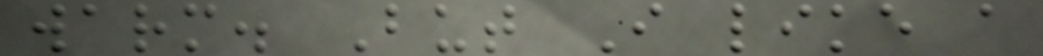warm. But I like a
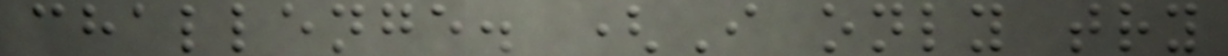challenge. (I only try
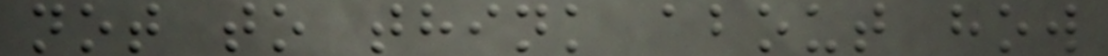not to think about how
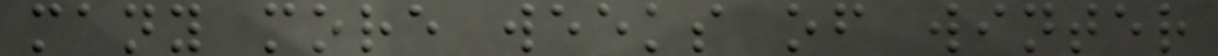many more weeks of winter
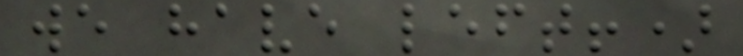we have left!)
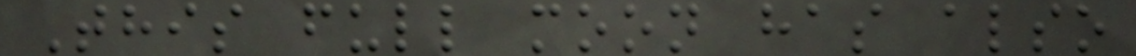This full moon has also
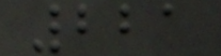221
